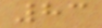83
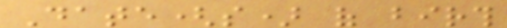Date(s) of birth
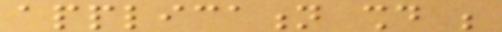application should be
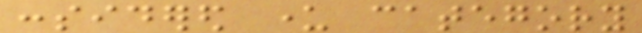considered under category
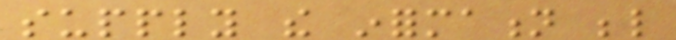supply the information below
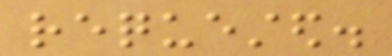requested.
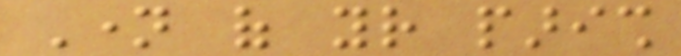Name of your parish
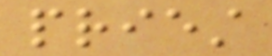priest
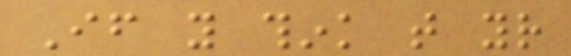If you think that your
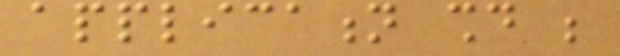application should be
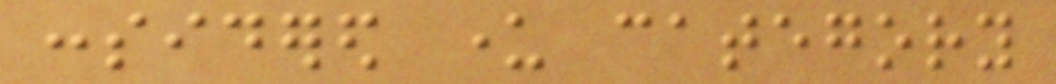considered under category
